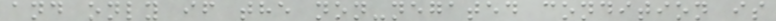and only if the non-negated condition is
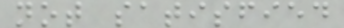not satisfied
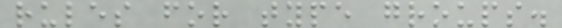rules for type groups.
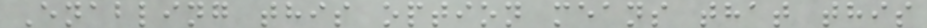Enabling this option means that this
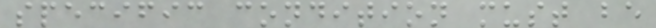specific condition must be
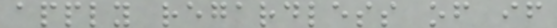apply regardless of if
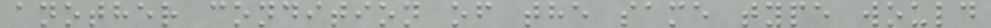another condition of the same type would
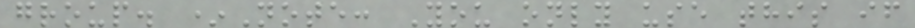group. *Note: You only use this if
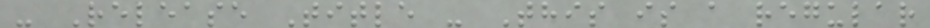- Release Title - This is a regular
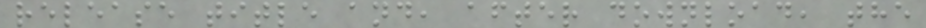release title and, after download, the
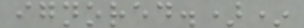ignored.)*
